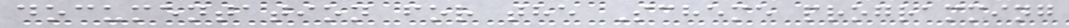documentation for the Scheme programming
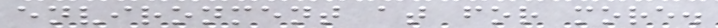environment at for more.
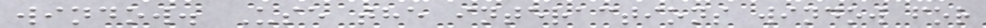window. Use the interactions window for
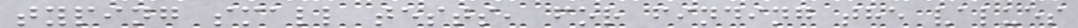typing small tests, for finding the values
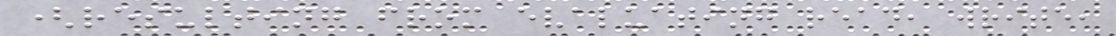(resulting from evaluating read, write,
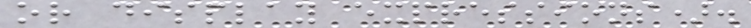or display expressions).
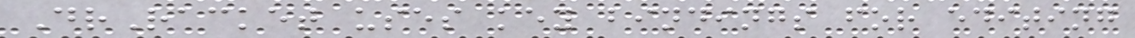DrRacket uses key bindings for editing
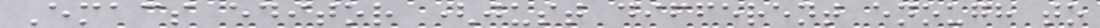Emacs editor (just different enough to
